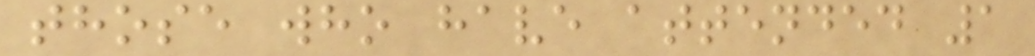those who have attended 1
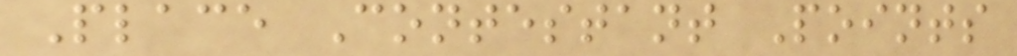Place Contestant Points
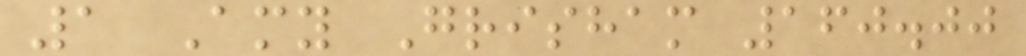1 Amy Grisham 160.00
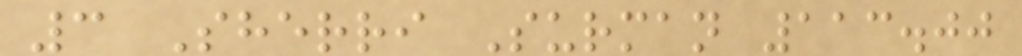3 Sherri Surman 113.00
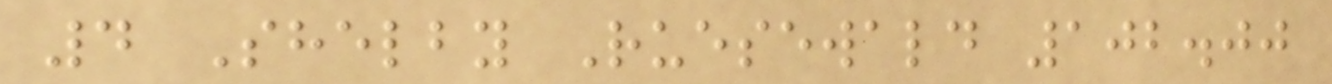4 Shelby Ruesewald 102.00
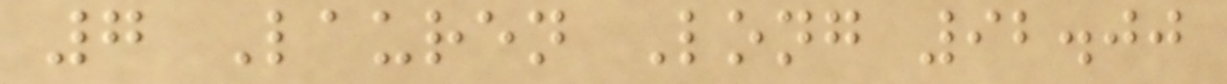7 Lauren Long 92.00
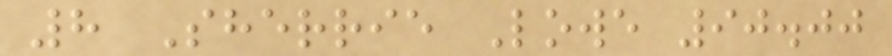8 Sherrie Lowe 90.00
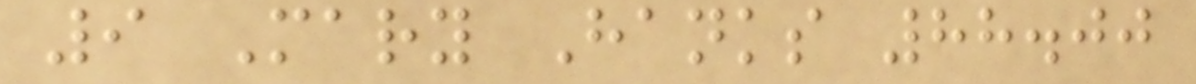9 Mary Hanks 88.00
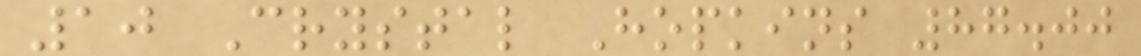10 Crystal Hopkins 87.00
